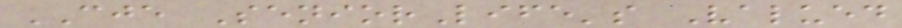CJE SeniorLife's Valued
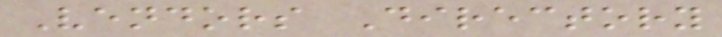Vendors Directory
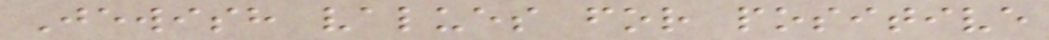Jewish values for positive
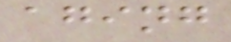aging
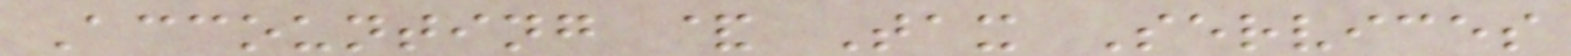Accounting & Tax Services
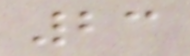23
